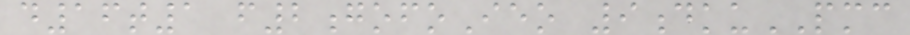d16t1 f2gofoIeo 9dkuPMC
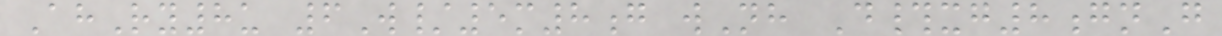AhRy8u 6W/5m8g wNh D#xg8gnG
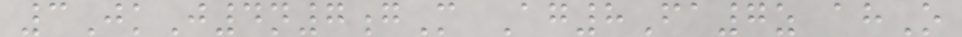3JkJ4n7gM Ag8Fa7z ahO
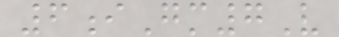6iGm7V
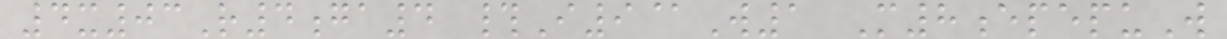4x03R4ga4 #I9@W1 M8epepuW
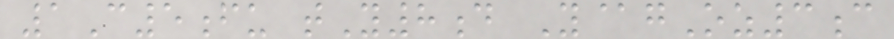1C5fu tY8d Y@gOz3c
